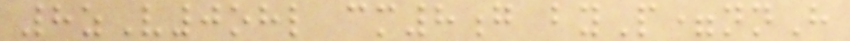8zV0ohl cm8g byP=nnH
